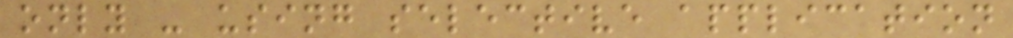only - using selective application
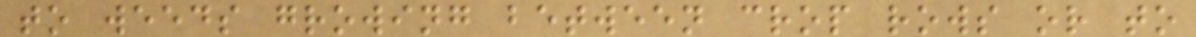to weeds growing between crop rows or to
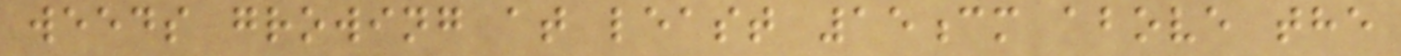weeds growing at least 15cm above the
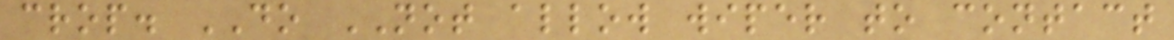crop. DO NOT allow wiper to contact
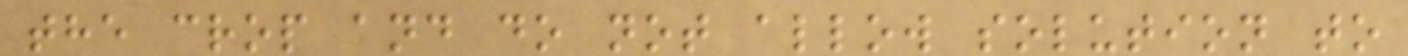the crop and do not allow solution to
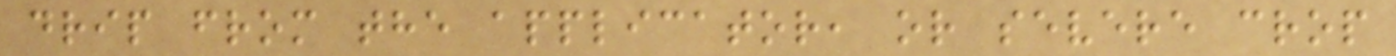drip from the applicator, or severe crop
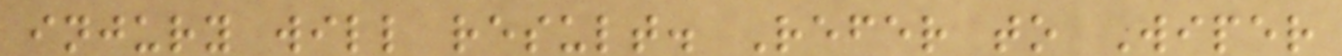injury will result. Refer to Wiper
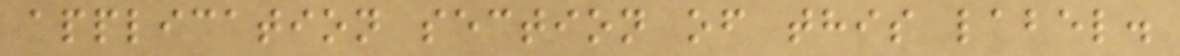application section of this label.
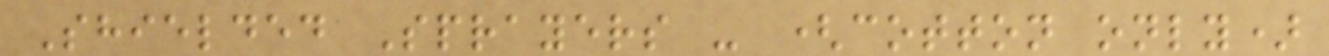Shielded Sprayers - (cotton only)
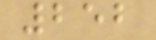252
